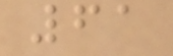61
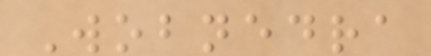Wobnedra
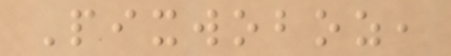Pixwoboz,
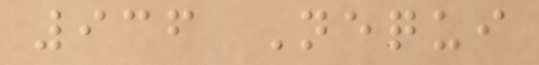936 Nequi
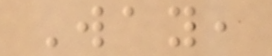Way,
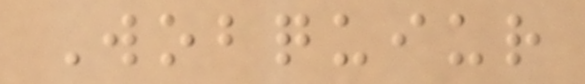Wobquiur
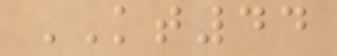KT44
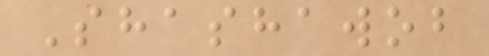Shashawob
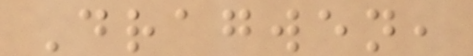Dragwen,
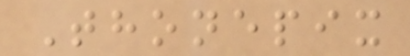Thonepix
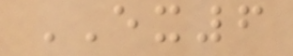EX6
